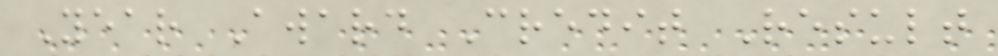Year Award Credit Result
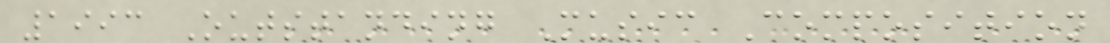1993 Outstanding Music Composition
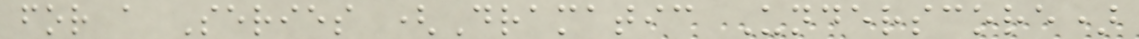for a Series (Dramatic Underscore)
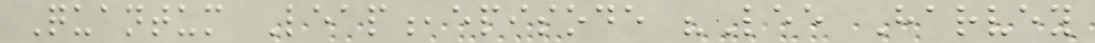Quantum Leap,episode "Lee Harvey
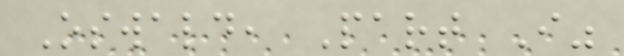Oswald, Part I"
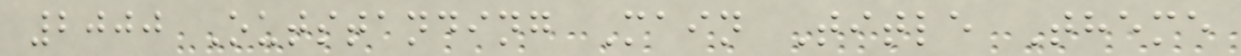2000 Outstanding Main Title Theme
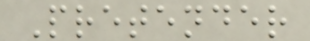Pretender
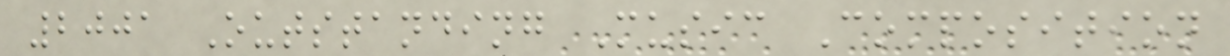2001 Outstanding Music Composition
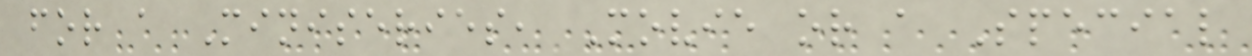for a Miniseries, Movie or a Special
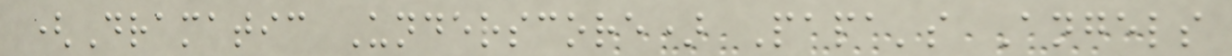(Dramatic Underscore) Papa's Angels
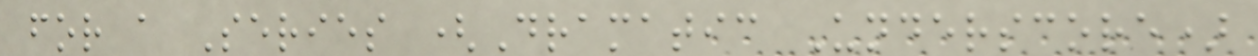for a Series (Dramatic Underscore)
